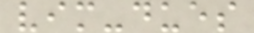vim-dues
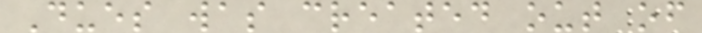Dues was created out of
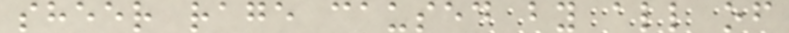sheer rage caused by all of
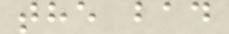the bad
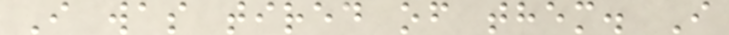I was tired of them. I
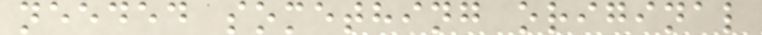needed something original
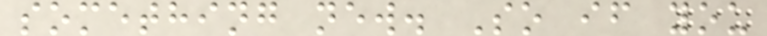something new. So if you
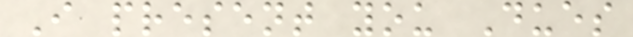I present you Dues
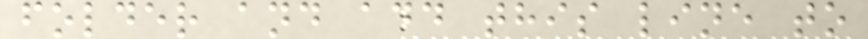folder and add this line to
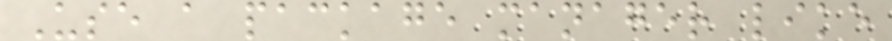Use a package manager like
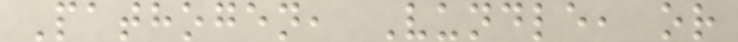Pathogen, Vundle, or
